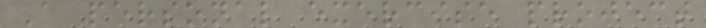A personal exercise project
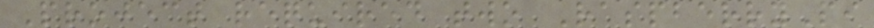Project required two RaspberryPi
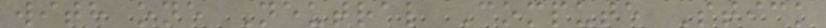with one Neutral Compute Stick
